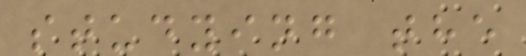studying the
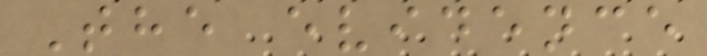The evidence
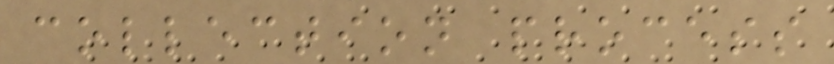collection process
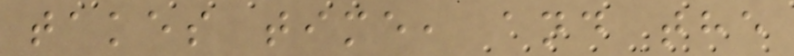takes time, and the
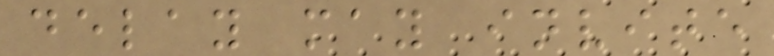delay may invite
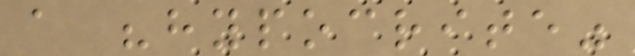a "hypocrite"
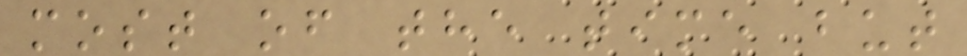most of the time but
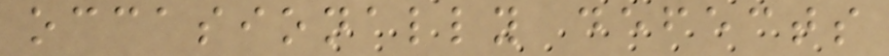occasionally defects
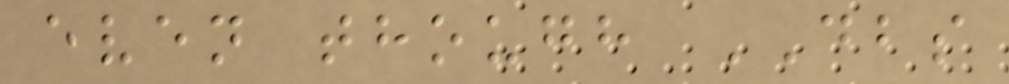even though DBS
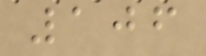106
